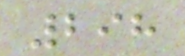298
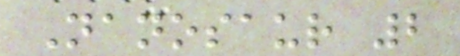Nanosaur 2
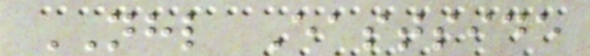NHL Eastside
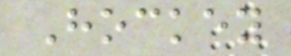Hockey
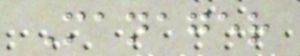Manager
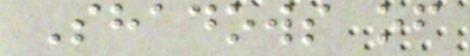Shadows of
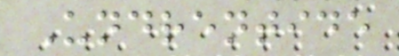Undrentide
